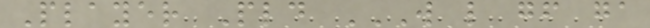Player Pld W L GF GA
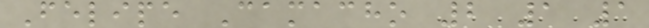Felipe Camacho 2 1 1
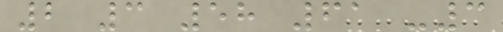2 3 58 61 -3
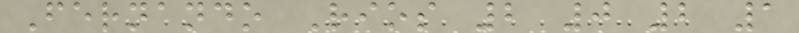Fernando Rios 2 0 2 1
